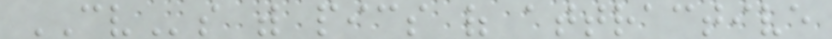CVs with pics of attractive
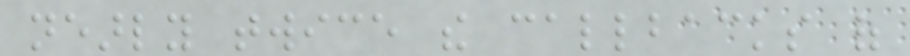nearly twice the callbacks of
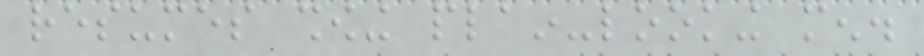resumes showing plain-looking men.
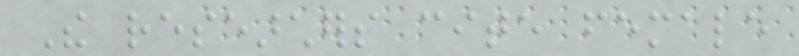The researchers cite female
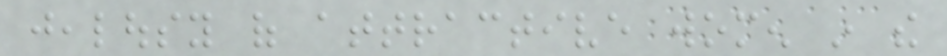jealousy of attractive women in the
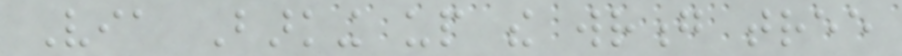Via Barking up the wrong tree
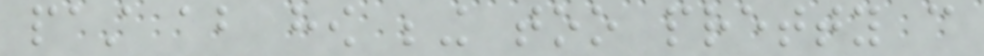past about how being too pretty can
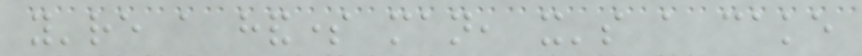you're a handsome man, it's a cake
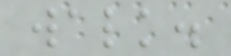walk.
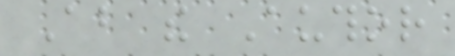About the Author
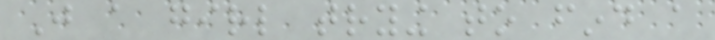Just a girl trying to find a
